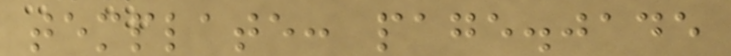template: page.jade
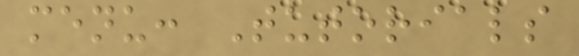menu: Tutorials
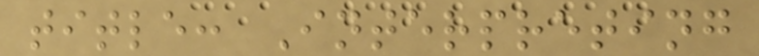title: Interpreting
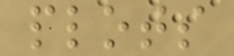plots
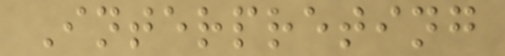Interpreting
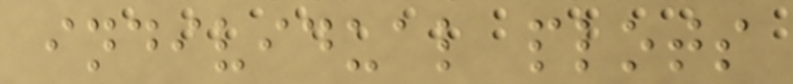individual plots
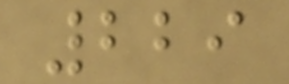229
